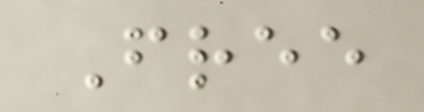Free
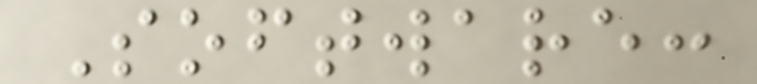Software:
